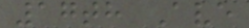17th Ave
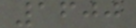1600
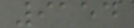9154
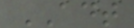ADT
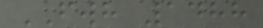FWH 1488
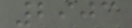2903
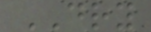DRY
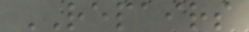REPAIRS
